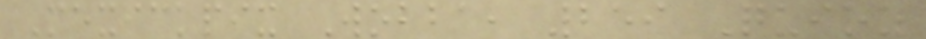Mexickpix Wobba, 259 Quioz
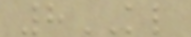8KL
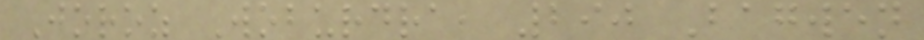Joroz Woburdra, 290 Bagwen
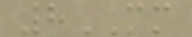8MM
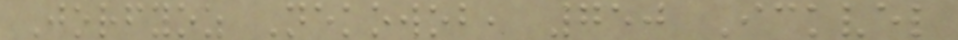Jorfyoz Nekowob, 750 Ickvel
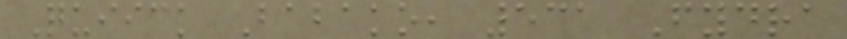Quiick Babako, 531 Fydra
